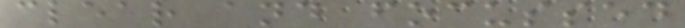clear and focussed
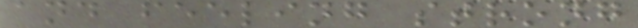and feeling strong
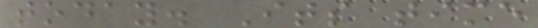today. Its time
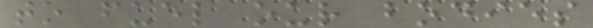to fuel our bodies
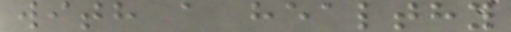with a healthy
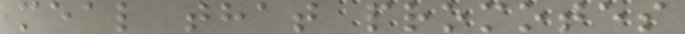meal that promotes
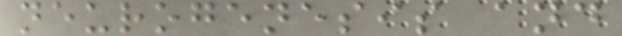neurogenesis and
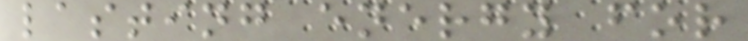lasting energy for
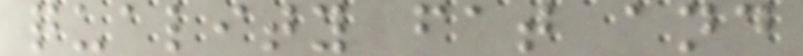quality fat and
